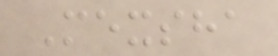Mexsha
